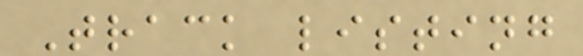Track listing
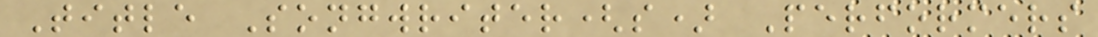Title Songwriter(s) Performers
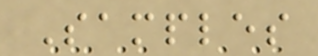Samples
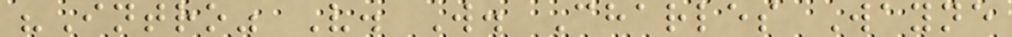"Intro" V. W. Charles Wayne
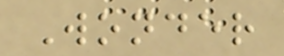Wonder
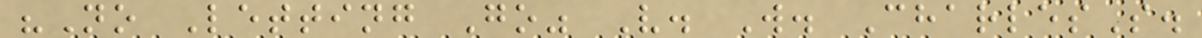"No Letting Go" V. W. CharlesS.
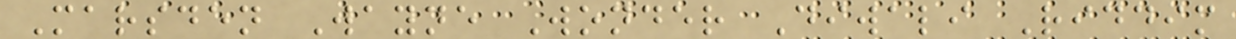Marsden Wayne Wonder Diwali Riddim
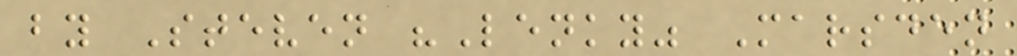by Steven "Lenky" Marsden
